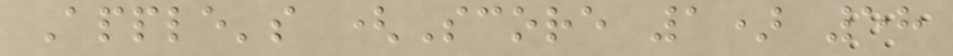Apple's (Score 1) 58
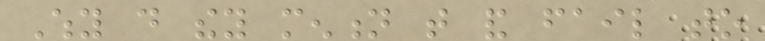Why do they mention that and fail to
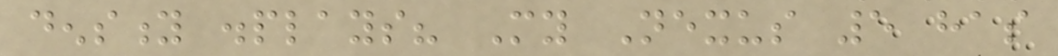density displays? My Nexus 5 has
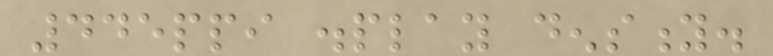445ppi display density.
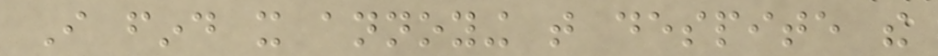I find it annoying that despite the
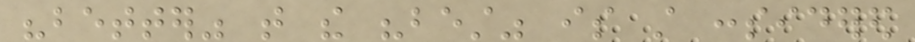"better" that the "best" is still considered
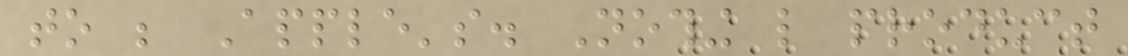to be Apple's. Nothing like product
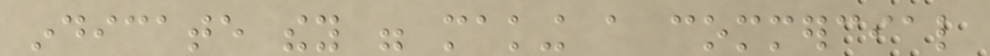indicate they were making a commercial
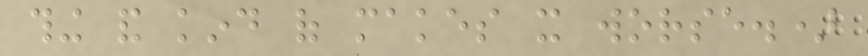thing and kind of makes it worse.)
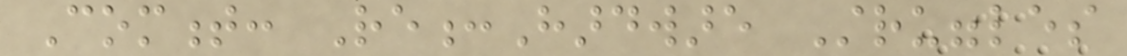Comment: Re:Hardware Struggles
